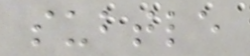subtle
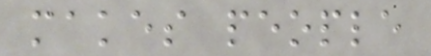makes people
